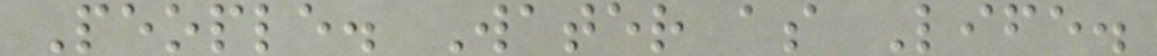People. Water as Life.
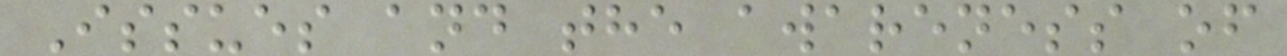Issues and the awareness of
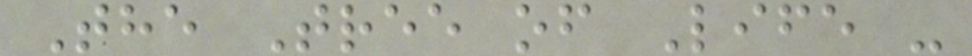The Tree of Life -
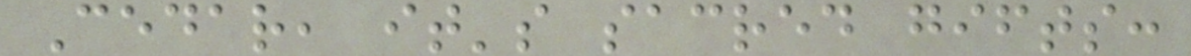Cedar, it's sacred gifts:
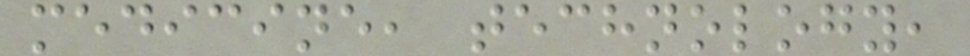medicine, technology,
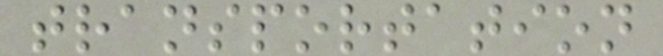transportation
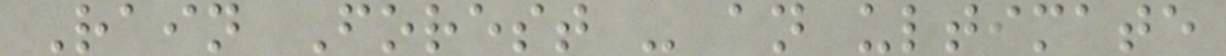Rain Forest - an ultimate
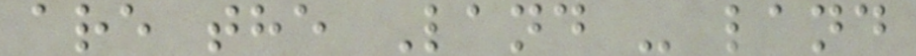are the Land - land
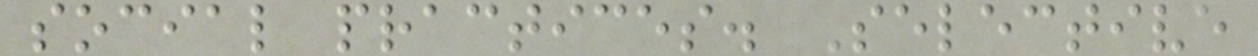social practices. Selective
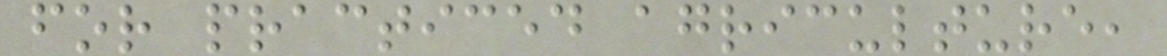for practiced agriculture,
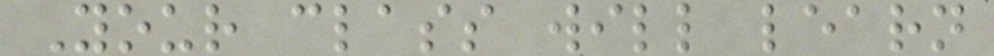Your class will learn
